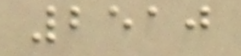2510
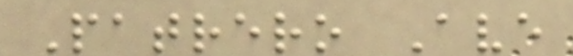Patrero Ave
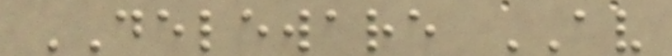DELEWARE AV
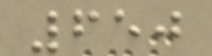650
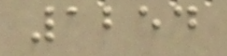1254
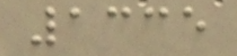1335
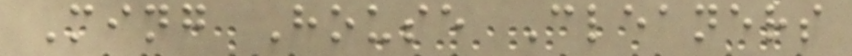Ming House Cleaners
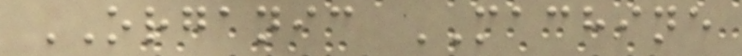ORGANIC MACHINE
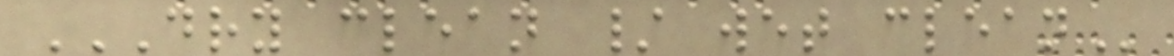DRY CLEAN / WET CLEAN
